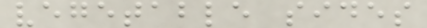vegetable sides
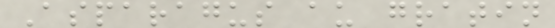Asparagus au gratin
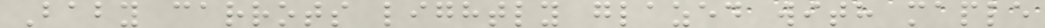Baby carrots lightly glazed with maple
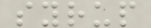syrup
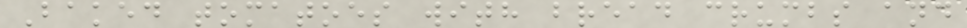Baked tomatoes with bread crumbs and
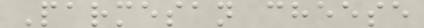Parmesan cheese
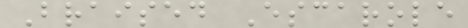Braised Escarole
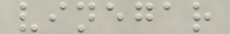vinegar
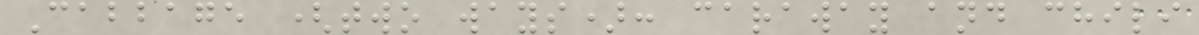Cabbage (two ways): caraway and chili
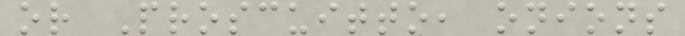or Proscuitto, onions
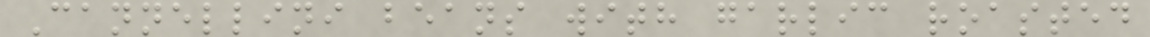Cannellini beans with garlic roasted
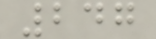247
